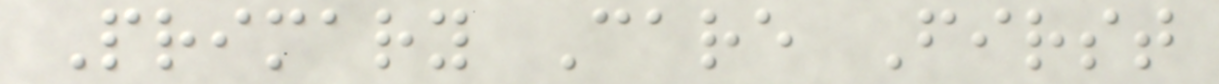Primary Care First
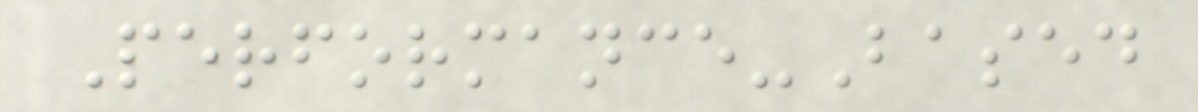Performance-Based
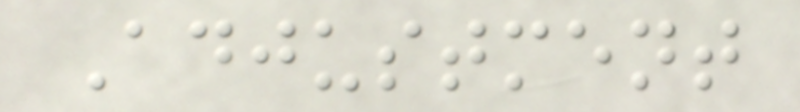Adjustment
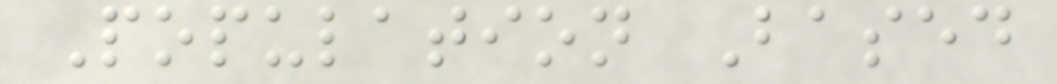Population Based
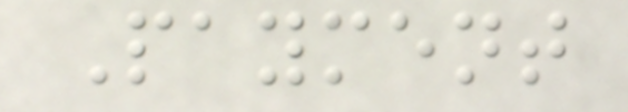Payment
